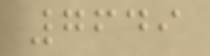7649
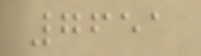7651
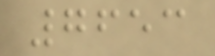7653
